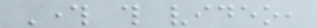Through this video,
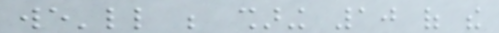we'll be sharing 10 of the
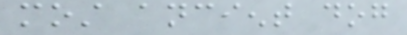most ancient dog
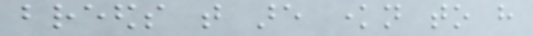breeds that are known to have
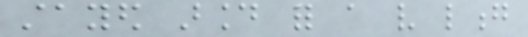stayed around for a very long
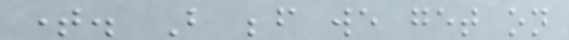time. But before we get on
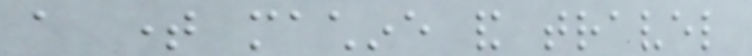a time machine and travel
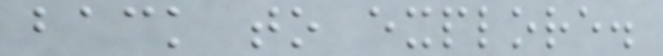back to explore.
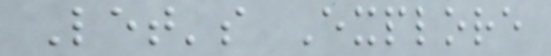Let's Explore
